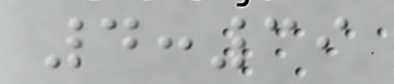4:39
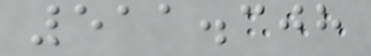511.308
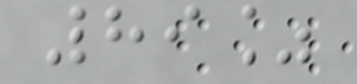89%
